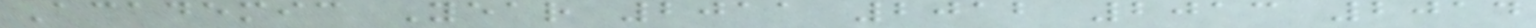Academic Year 2011 2012 2013 2014
